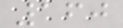160
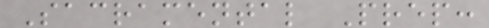Sacramental Prep:
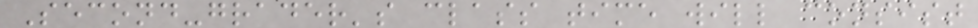Second-grader's class time will consist
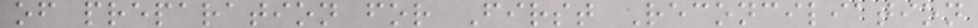of preparation for First Reconciliation
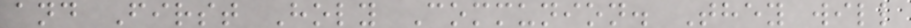and First Holy Communion. They will
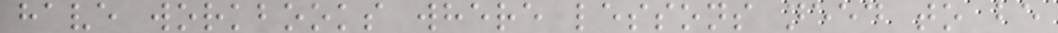have workbooks where lessons need to be
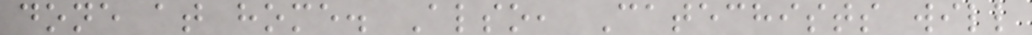done at home. Also, Catechists will
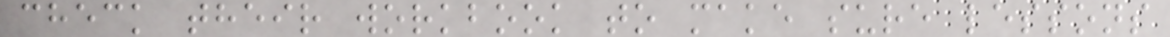check their workbook to make sure lessons
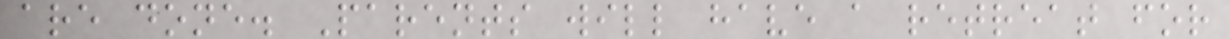are done. Parents will have a retreat for
